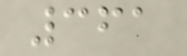361
